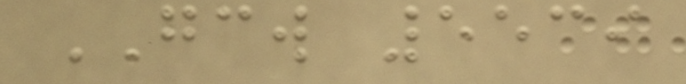GCW 5539
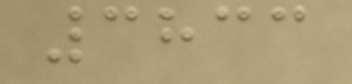3833
